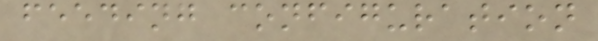feeding configuration
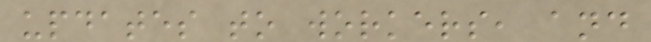updates to workers, and
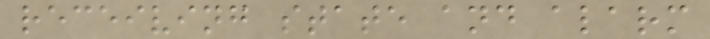receiving state and alarm
